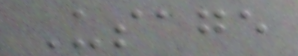Usage
